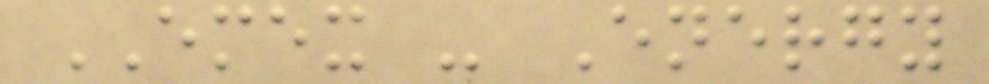EMEX - Energy
